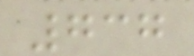737
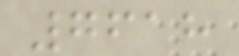7618
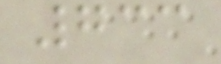733
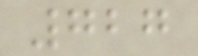727
